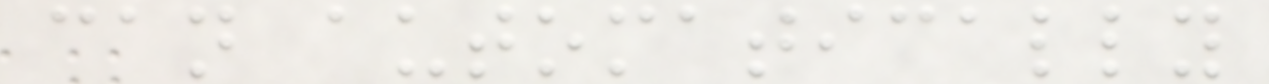can automatically
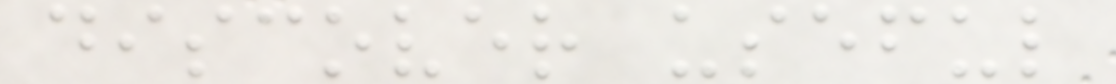discover useful
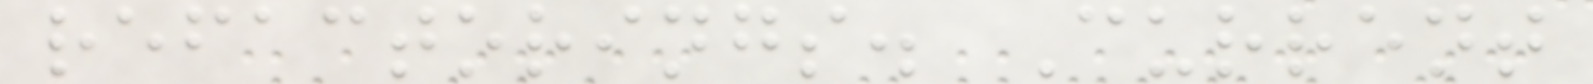refactorings. Current
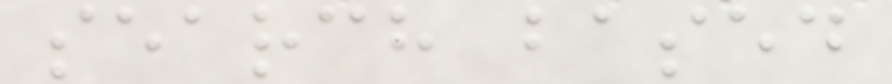search based
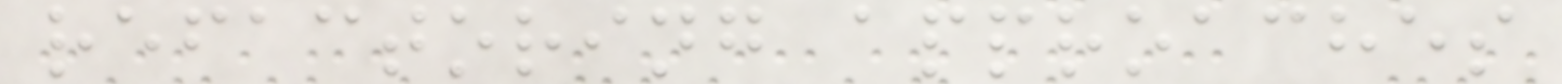refactoring approaches
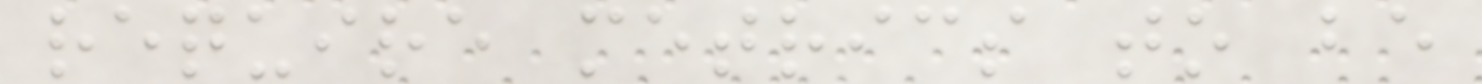require metrics to be
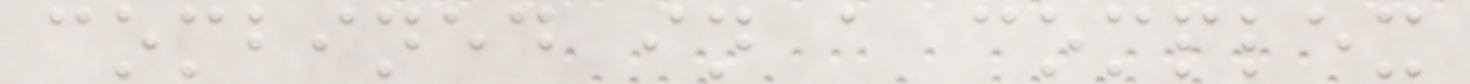combined in a complex
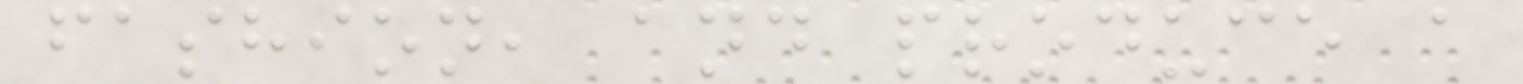fashion, and produce a
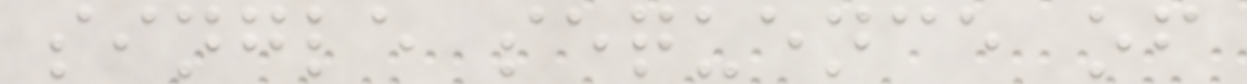single sequence of
